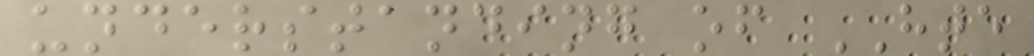understanding of HTE
